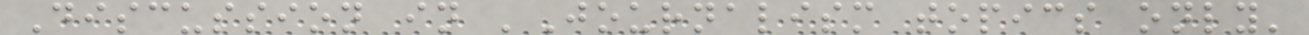Discussion in 'Journalism topics only'
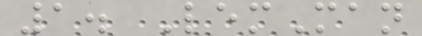1. LemMan
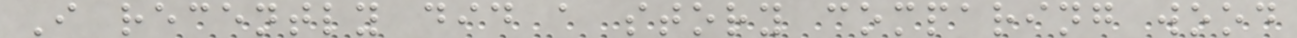I recently did a story comparing wood
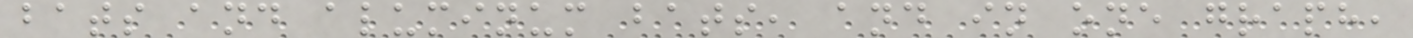bats and aluminum bats, and in one graph,
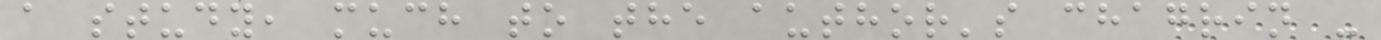a study, much to the author's chagrin -
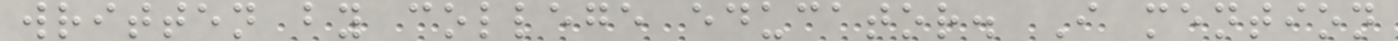written by college educator. I mention
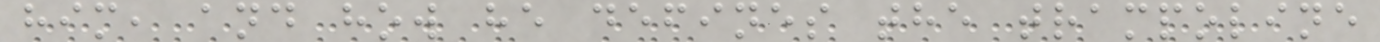him, and how he defines the trampoline
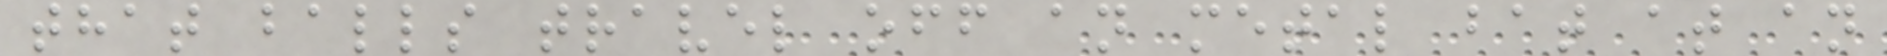that balls travel off an metal bat at an
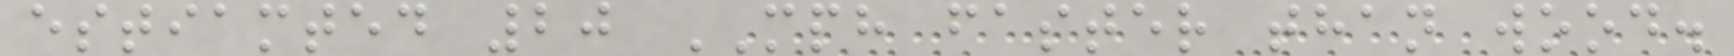estiamted 20 MPH faster than wood.
